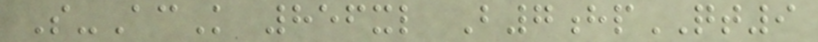S-AcK 856xl B7hpQT9
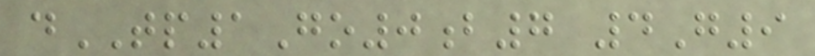dTP1Go0b7 4G9
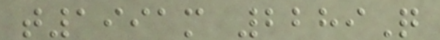t1991m 2289Q
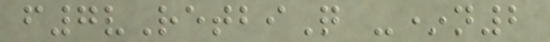f7vRetbiQ -*n2
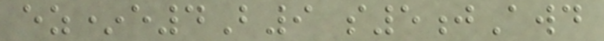ez*e4B9 s5jAwd
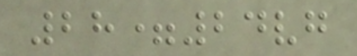28=24vg
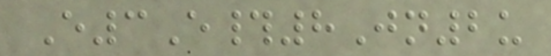E3E#8Jn2u
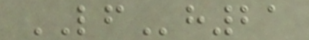LFh21
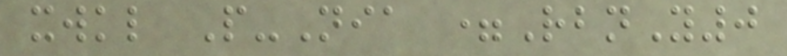xwkl P-Nia =RbnY0
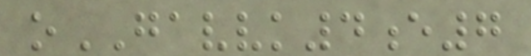oGAVVK4e7
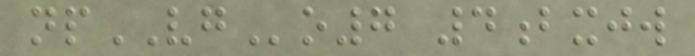npVGo7 4bxjw
